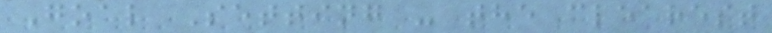Goal Setting - the clearest
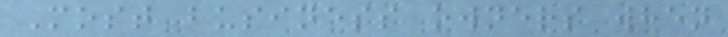Most business owners when
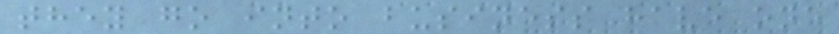they go into business have one
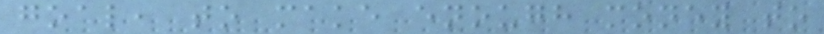goal, to make enough money to
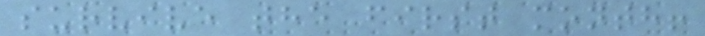survive the first month!
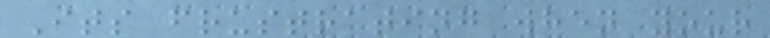Its frustrating when your
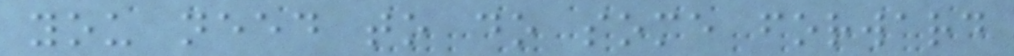you need to do some forward
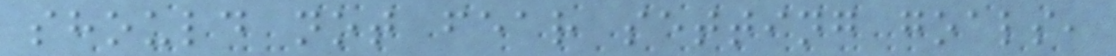should not fear setting goals,
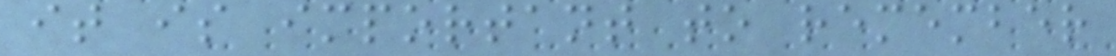it is important to remember
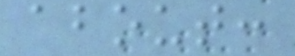about:
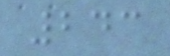243
